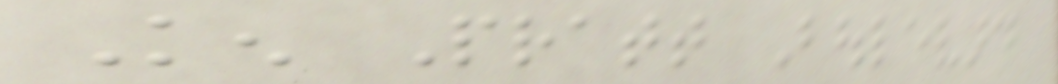Ken Pratt Boulevard
